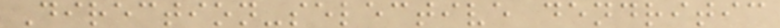Direction-selective dendritic
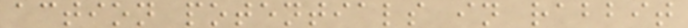action potentials in rabbit
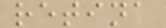retina
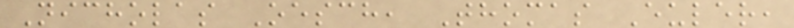Nicholas Oesch, Thomas Euler,
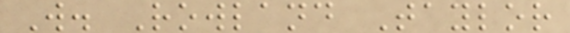W. Rowland Taylor
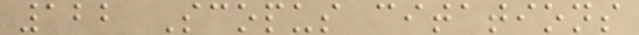122 Scopus citations
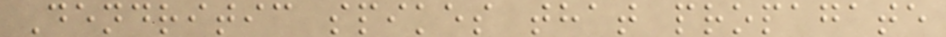Dendritic spikes that propagate
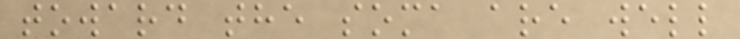toward the soma are well
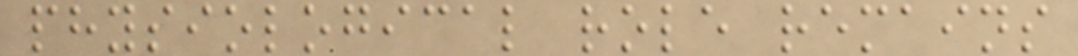physiological role remains
